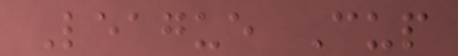League Cup
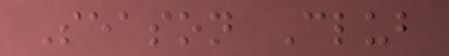Season Club
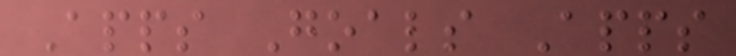Apps Goals Apps
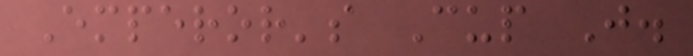Emperor's Cup J.
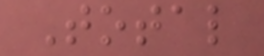Total
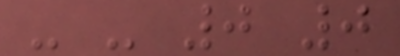- - 0 0
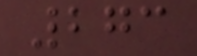273
